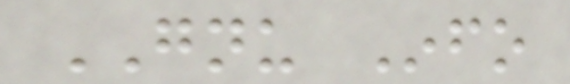GNU Info
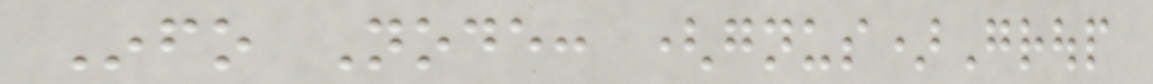Info Node: (gnus)Group
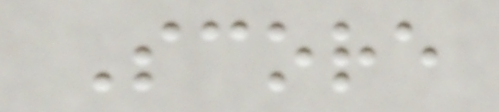Score
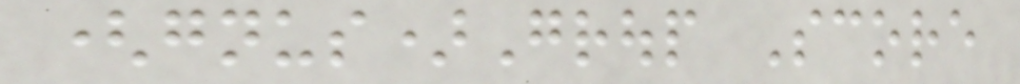(gnus)Group Score
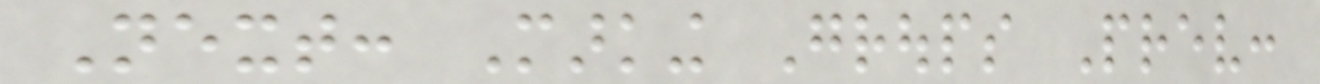Next: Marking Groups Prev:
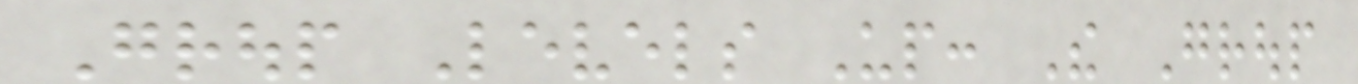Group Levels Up: The Group
